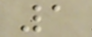1
